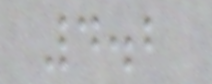4.2
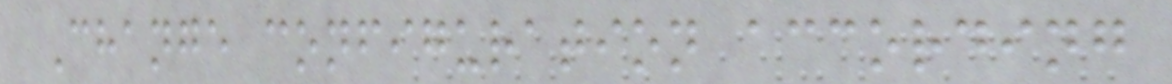Change configuration according
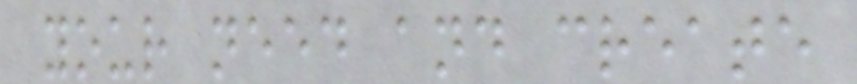your need and create
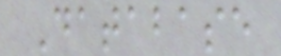Database
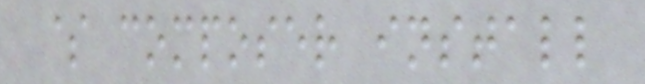$ composer install
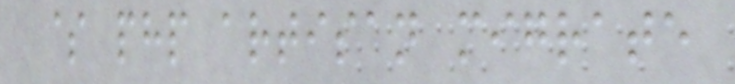$ php artisan migrate
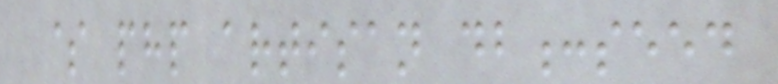$ php artisan db:seed
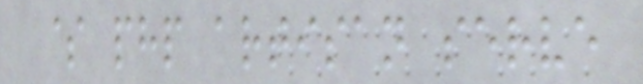$ php artisan serve
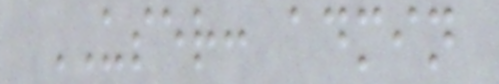USER: admin
